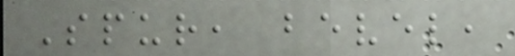Spur, bevel,
